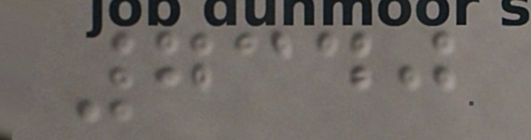7340
